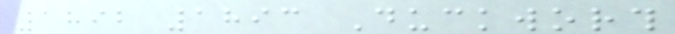1892 1893 Duckworth
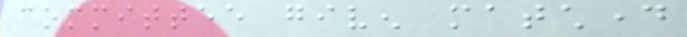committee given matchday
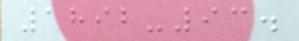1892-93.
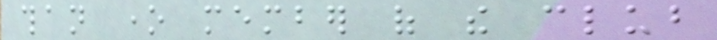than one member of the club
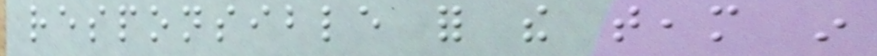responsible for the team in
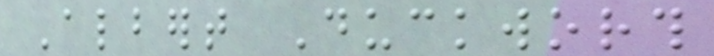Albert Duckworth
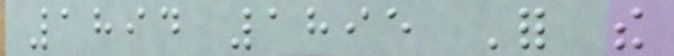1894 1895 For the
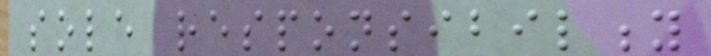sole responsibility
